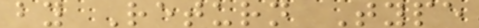by Return Type
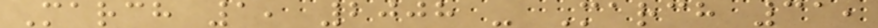March 1, 2008 - March 31,
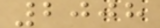2008
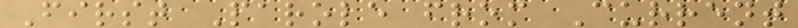First Parole from Current
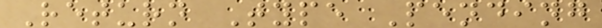Return Type Pending
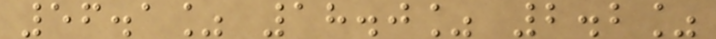56.1% 18.0% 2.2%
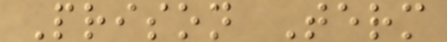Prison Term
